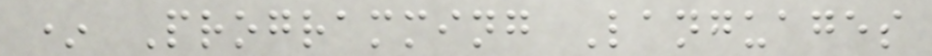* Programming Languages
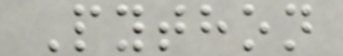Python
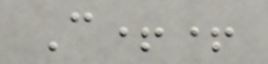C++
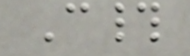C#
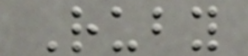Ruby
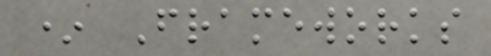* Frameworks
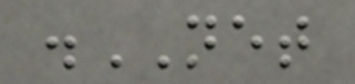.NET
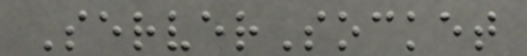ServerSocket
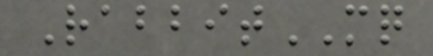RabbitMQ
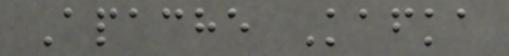Apache Kafka
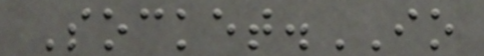Socket.IO
